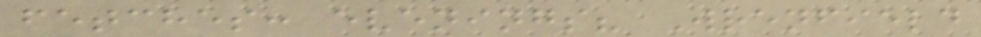fetches: evenings? Wrenfield
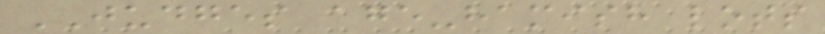JUDGES age-hamish lots
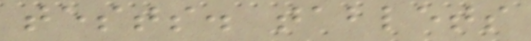tests. tablets
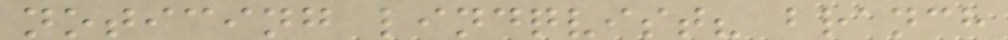noticing lindqvist? branch
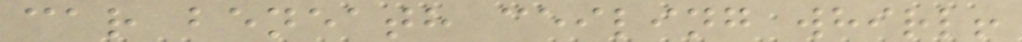car beneath ceiling whirl!
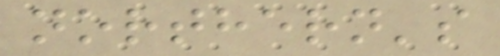northern's
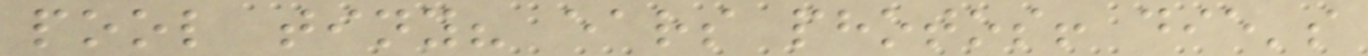pool tiny? ears photos! die's
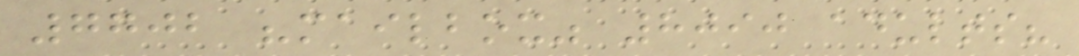7702 "mailbox" 8090 adults?
